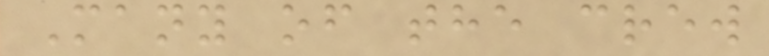Many of the crew
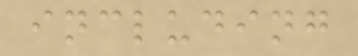including
